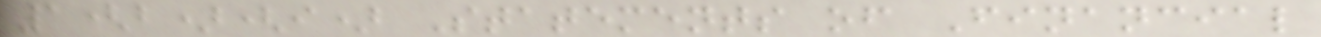1(b)(i) Statements of Financial
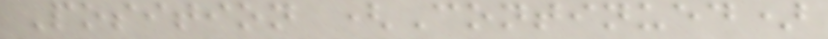Position (Continued)
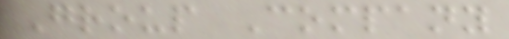Group Company
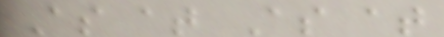As at As at
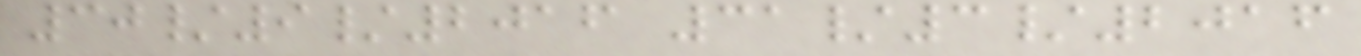30/9/2016 31/3/2016
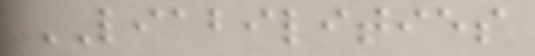LIABILITIES
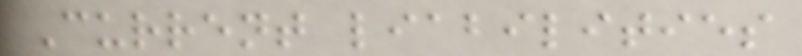Current liabilities
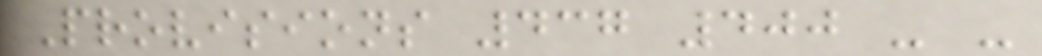Provisions 437 400 - -
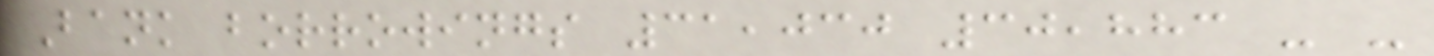Bank borrowings 31,030 30,883 - -
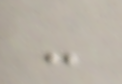-
